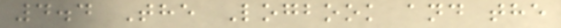4.4 The Logbook and the
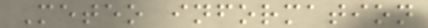Meteo information
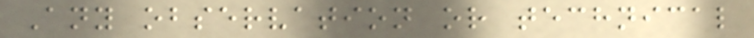Any observation or technical
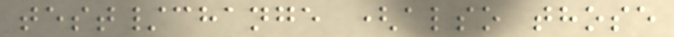test/change (also those
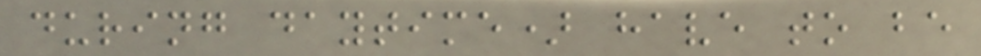during daytime) have to be
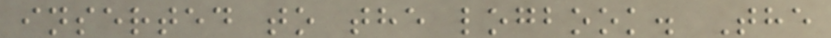inserted to the logbook. The
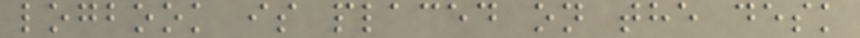logbook is placed on the desk
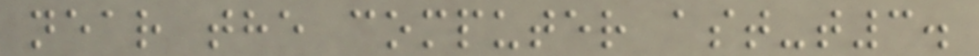near the computer ast-t3.
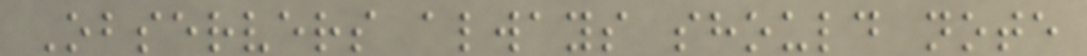Observers always should note
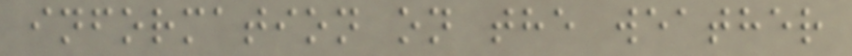information on the weather
